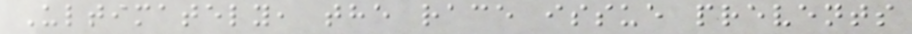Ultimately, the race issue prevents
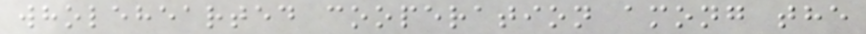wholehearted cooperation among the
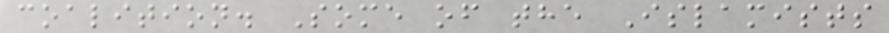coalition. Some of the Islamists
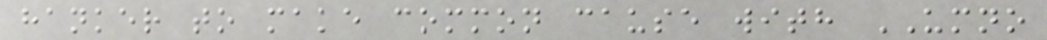hanker to make common cause with UMNO
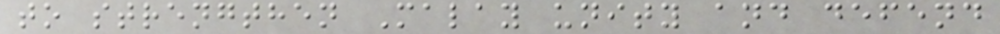to strengthen Malay unity and defend
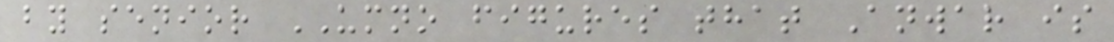by senior UMNO figures that Anwar is
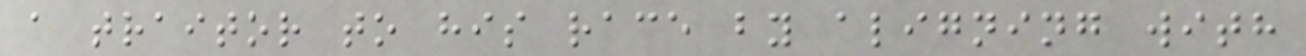a traitor to his race by aligning with
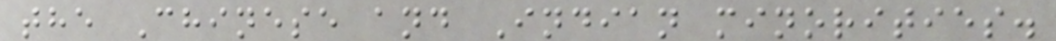the Chinese and Indian minorities.
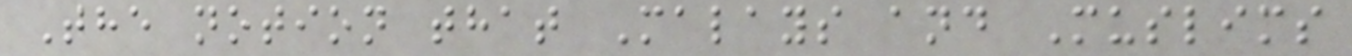The notion that Malays and Muslims
